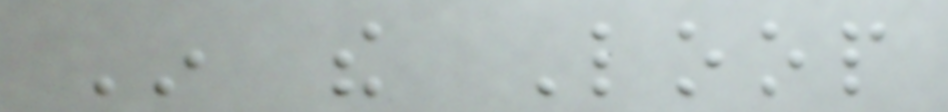In the Loop
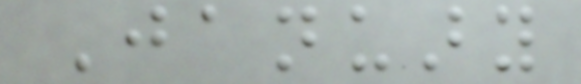January
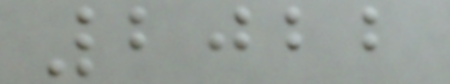2022
